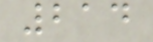214
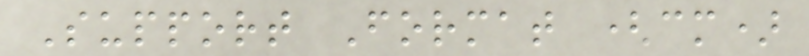Support Format (cm)
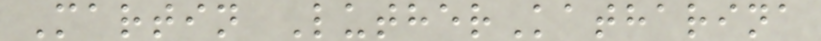Martin LutherKatharina
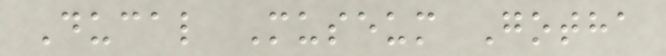Ducal Museum Gotha
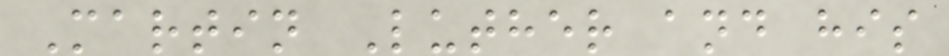Martin Luther and his
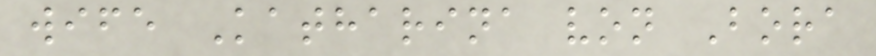wife Katharina von Bora
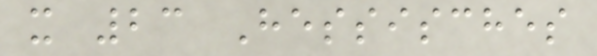x 23 Hessisches
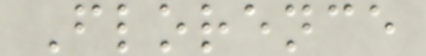Florence
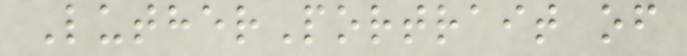LutherPortrait of
